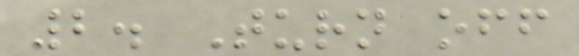2. Turn off
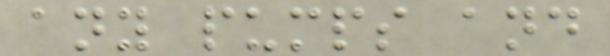any pumps and
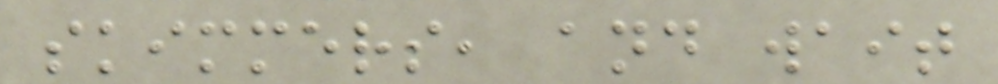skimmers, and wait
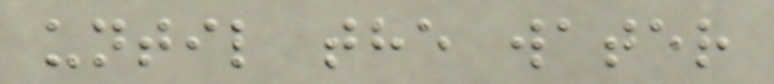until the water
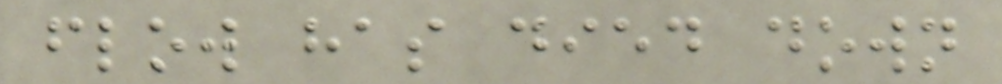flow has died down
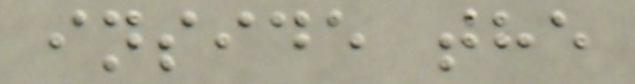inside the
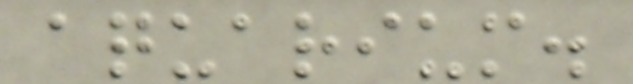aquarium.
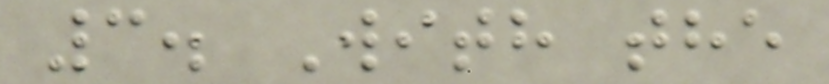3. With the
